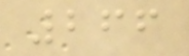266
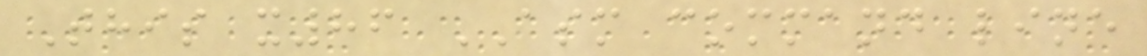This x86 ASM command line
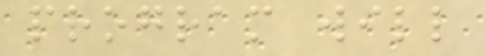program will
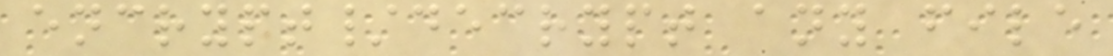encrypt/decrypt any file
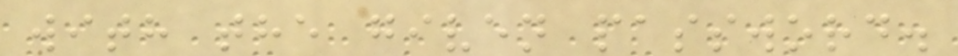with the given password.
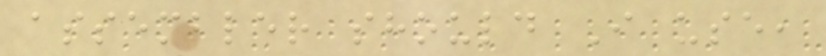assembler should I use,
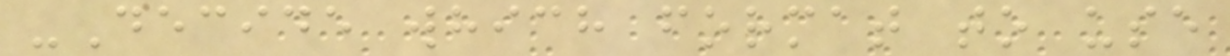-Decide which format to use
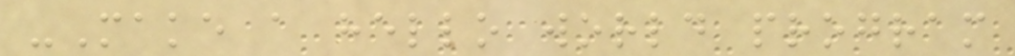-Make a hello world program
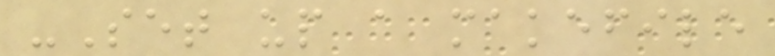-Set up a makefile
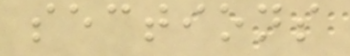sections
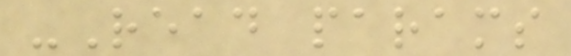-Read params
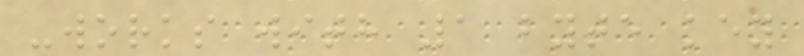-works with 1 byte key
